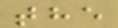the
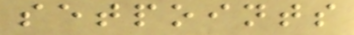setpoints
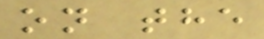on the
